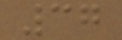37
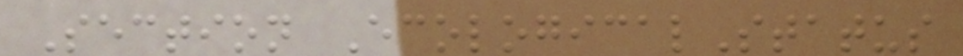Section EcologicalStatus
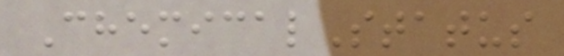ChemicalStatus
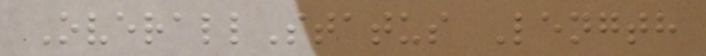OverallStatus Length
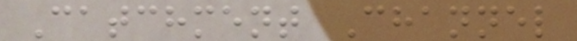Catchment Channel
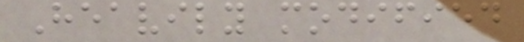Heavily modified
